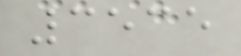3535
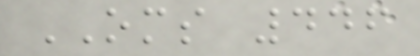OMS 446
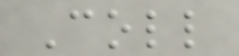Coll
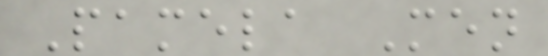Pamela Men
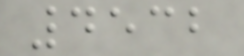4532
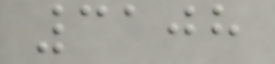3108
